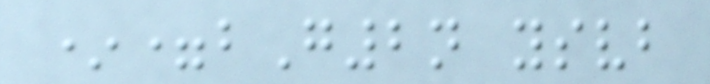*=bG2n ysvb
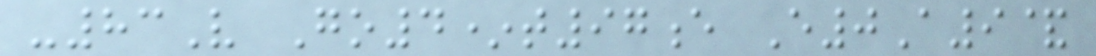-83V Go4*t97e E0A9&
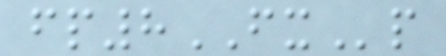fp8FXp
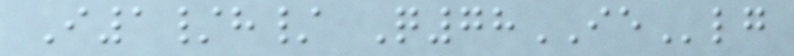I1/h/ Q78IElg
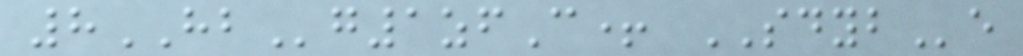8HBg1zfC+ SDYBe
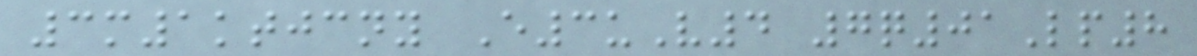3m1ktjcny E3uV4 7q01Lp8
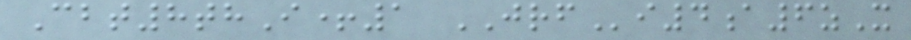Cbt8thI+1 JRFi4a6zX
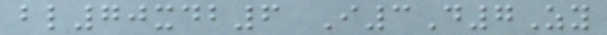bl70xdb6 I3D7Zy
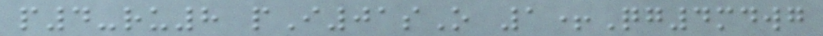p4-ru8 pI01sO 1+Qg4mdwg
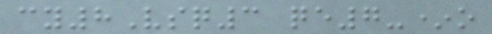cy8Vsq3 qe7-*o
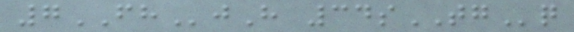7FHjH 34sTGq
